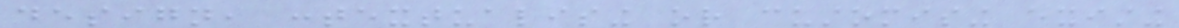design, contextualising or customising existing
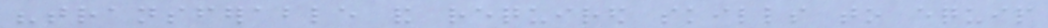"transferable and required skills to equip
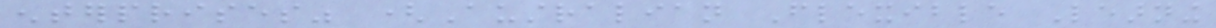enterprises" (Australian Flexible Learning
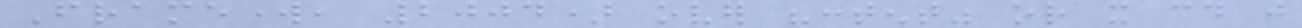Framework, 2004) over "content" or it could just
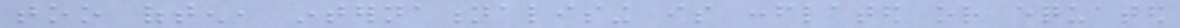too often, internationalising is conflated or equated
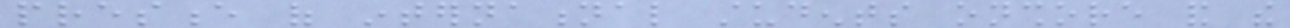presence of international students onshore and the
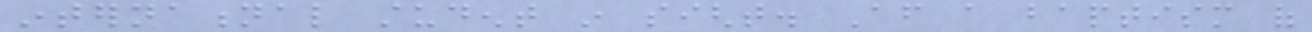international student in sight. After a baptism of
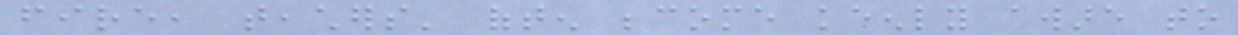fire, teachers' often become keenly aware to
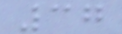37
